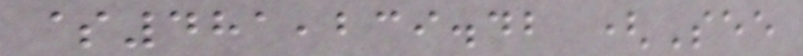$481,239.42 (See
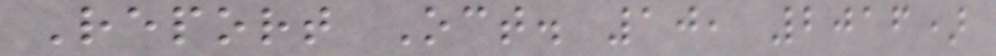Report Oct. 10, 2016)
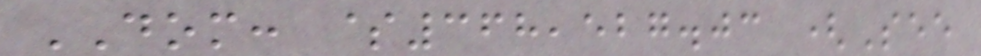DOM: $368,527.03 (See
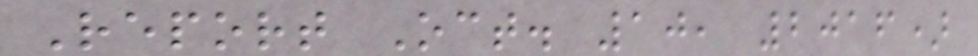Report Oct. 10, 2016)
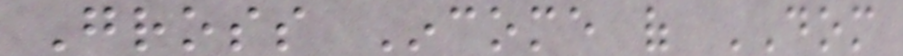Gross Income of DOM
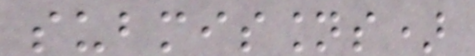submissions)
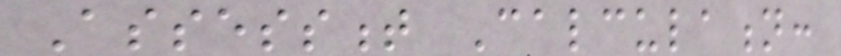Assessment Calculation:
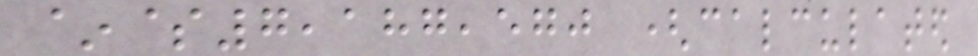~$7,187,570 (calculated
